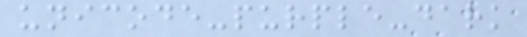unicode-purple-dark
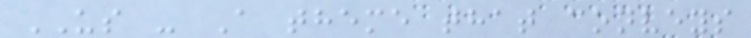US - A theme that conveys
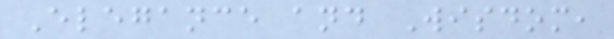Elegance and Wisdom,
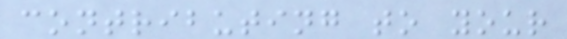contributing to your
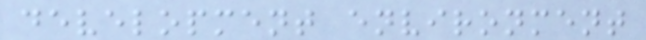development environment
